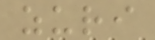zuri
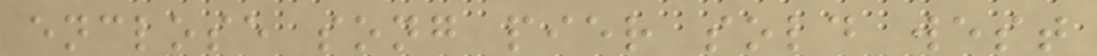enclose song pier sold west
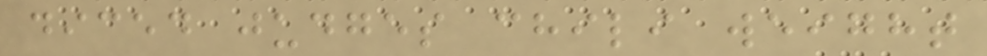diced judges chili weight
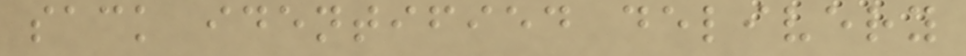sack identified delivery
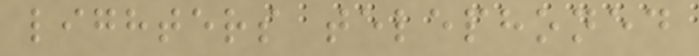lighters telephoned
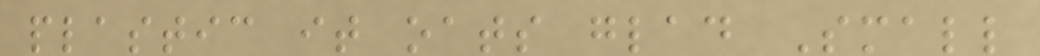plastic it oats glad Small
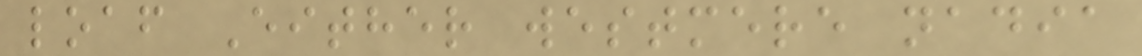loaf Either westmere nadia
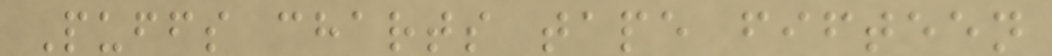Puffs charts tape fifteen
